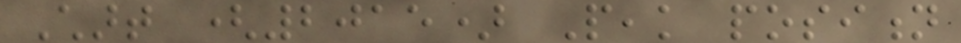Chart (2015) Peak position
